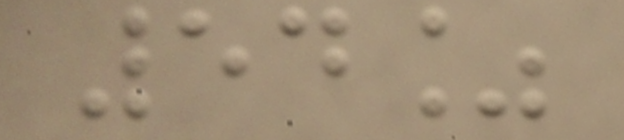54%
